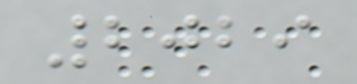2029
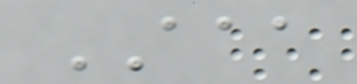AAA
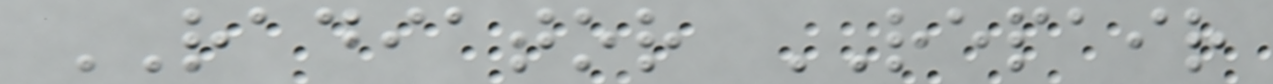RADIATOR REPAIR
